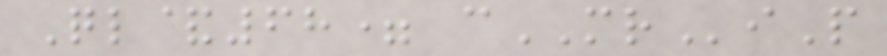Ql&68= cMRiP
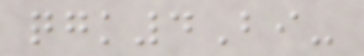qgk4Bi-
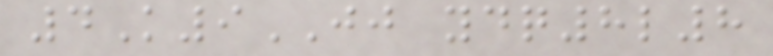4K9JJ ydq8l8
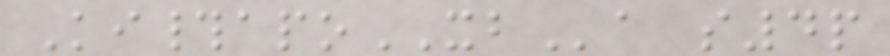Ki#apoXBa s4p
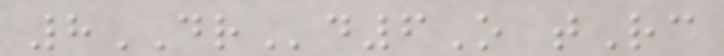8DRd6O tRc
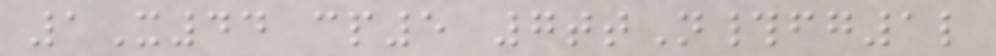1X44 cp5 7ttN#fg1l
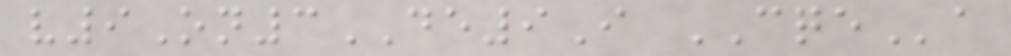v9On3DE9I CQEa
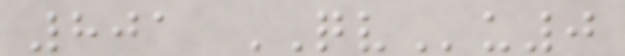801 QVu0
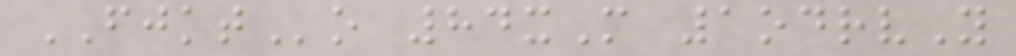FJKTo 84xM 1odrvY
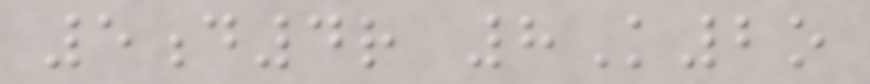5d4r 8K2o
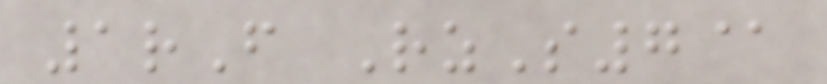1rF RzS7@
